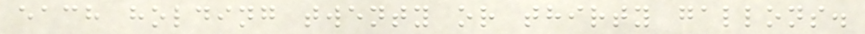each holding twenty or thirty gallons.
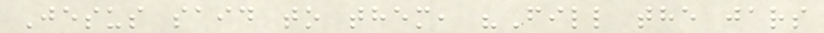Jesus said to them, "Fill the jars
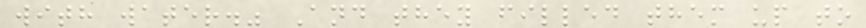with water." And they filled them up to
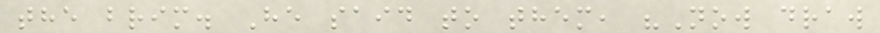the brim. He said to them, "Now draw
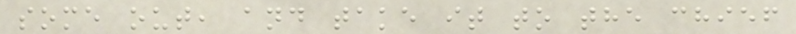some out, and take it to the chief
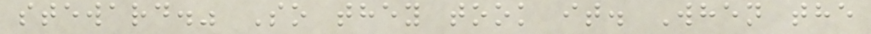steward." So they took it. When the
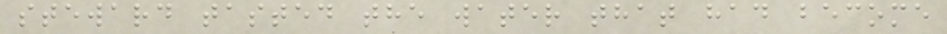steward tasted the water that had become
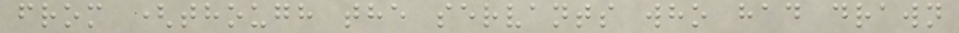from (though the servants who had drawn
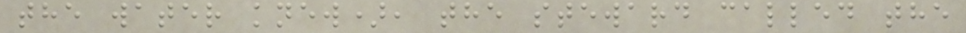the water knew), the steward called the
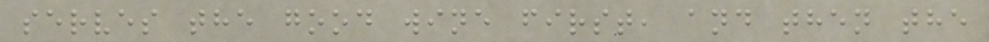serves the good wine first, and then the
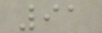91
